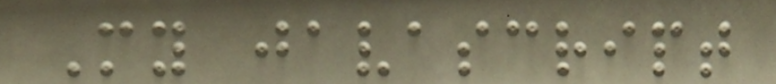My javascript
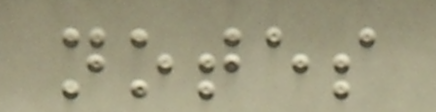notes
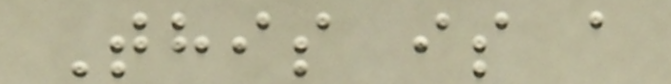This is a
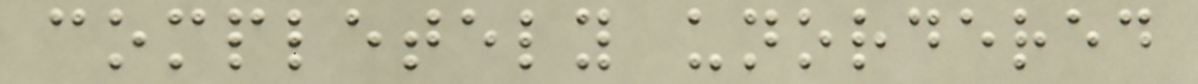completely unordered
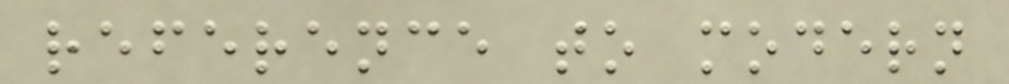reference to modern
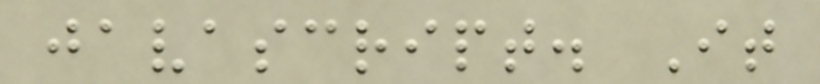javascript. It
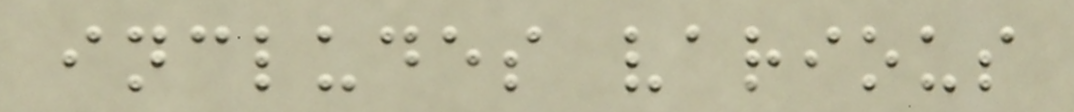includes various
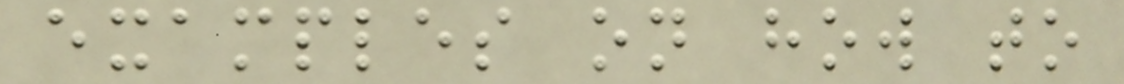examples on how to
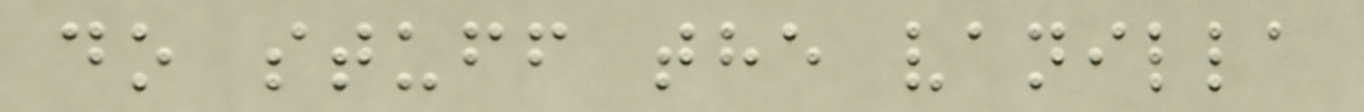do stuff the vanilla
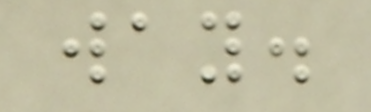way.
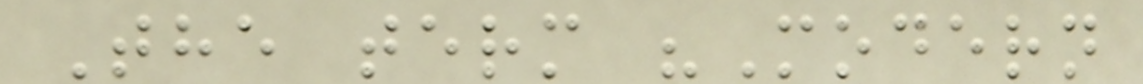The term "Modern
